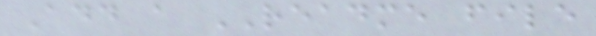Add a README file
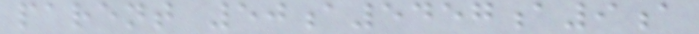parent 50a5457a9a
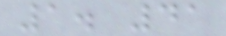1. 41
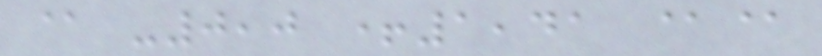@ -0,0 +1,41 @@
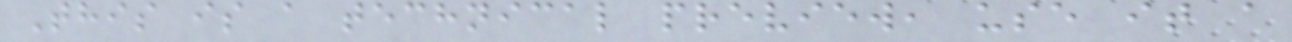This is a technical preview, use it a
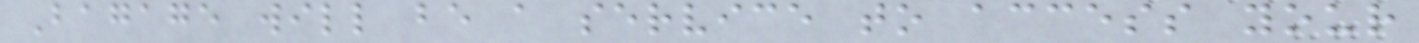Bagage will be a service to access your
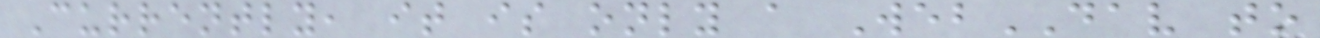Currently, it is only a WebDAV to
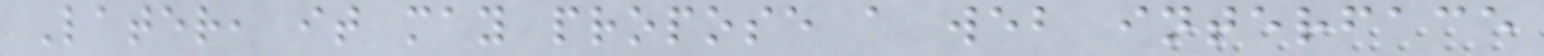Later, it may propose a web interface
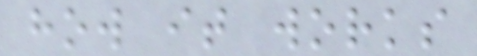how it works
